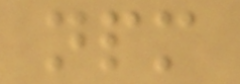npm
